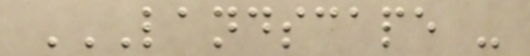LANDSCAPE -
